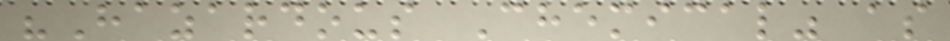"Hazardous Chemical" as
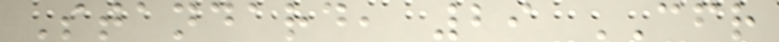Standard, 29 CFR
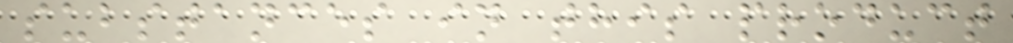substances in this product
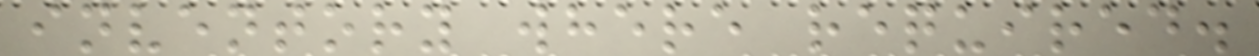inventory where required.
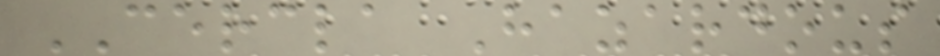CERCLA Hazardous
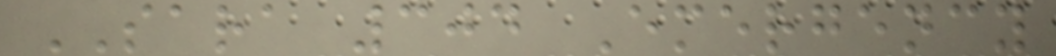SARA 304 Emergency
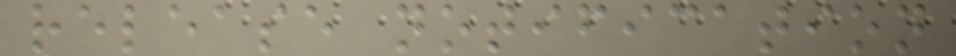release notification
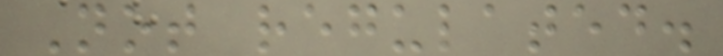Not regulated.
